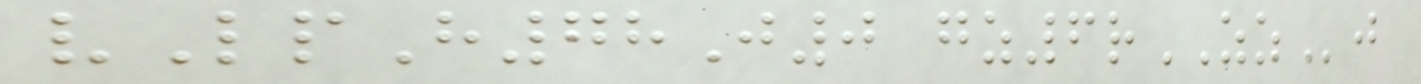vLpH78J0 gz6rZZj
